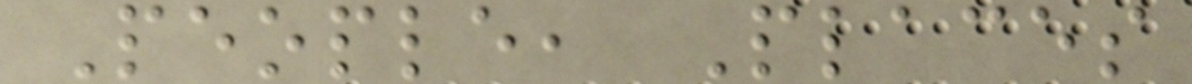People, Places
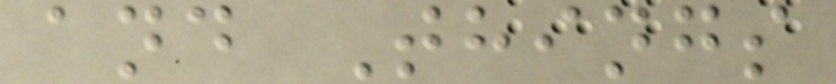and Things
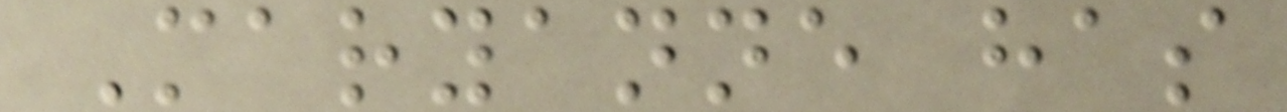Maryanne has
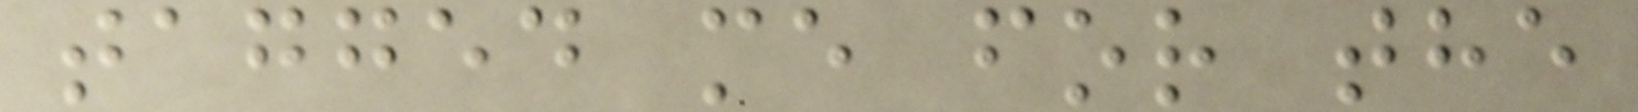tagged me for the
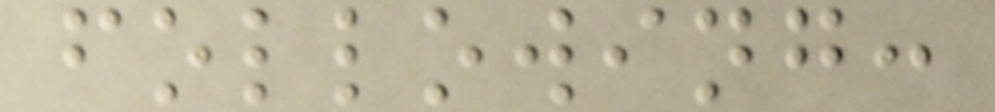following:
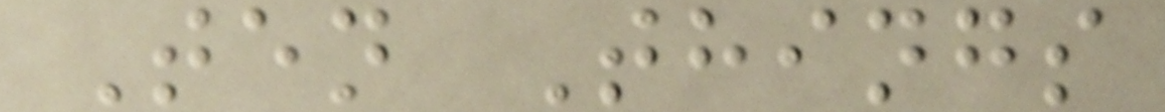Ten Things
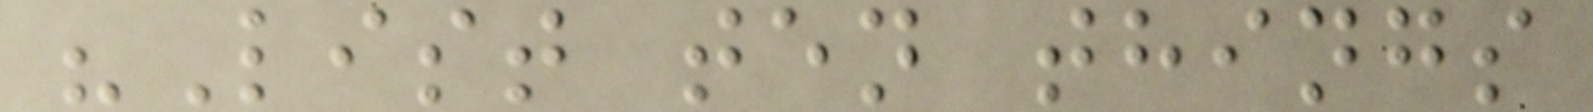"List ten things
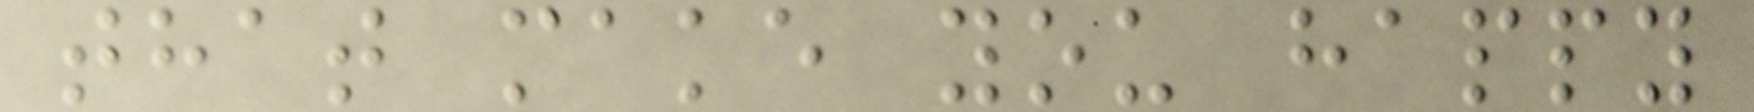that make you happy
